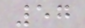57
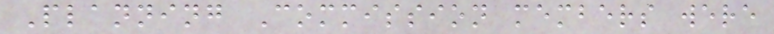Planning Commission members were
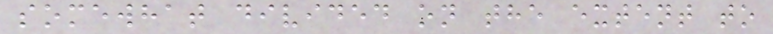somewhat divided on the extent to
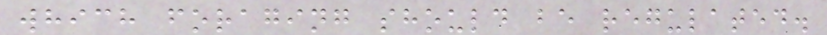which foraging should be regulated.
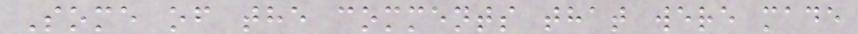Some of the comments that were made
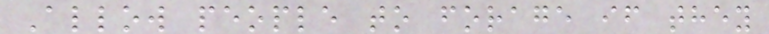Allow people to forage if they
